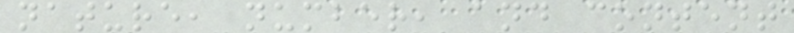nature, number, and content
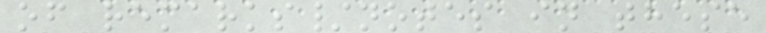of remarks/notes in these
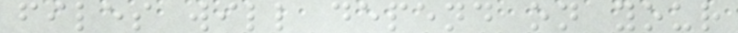files will depend on your
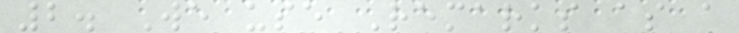2. We use Remarks as a
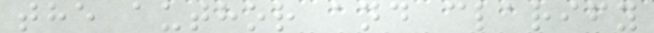the author and clarify
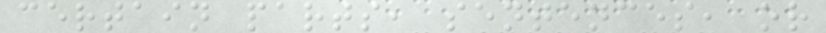certain parts, sentences, or
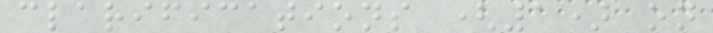clarifications (1) on
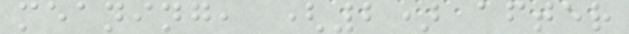meaning, (2) after
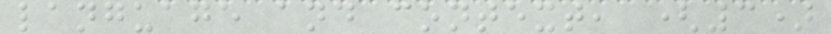language and context, (3)
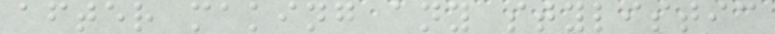after making any stylistic
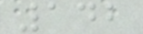142
